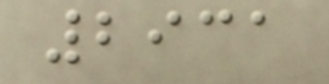2931
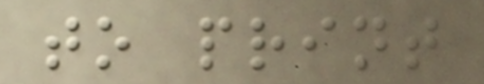to print
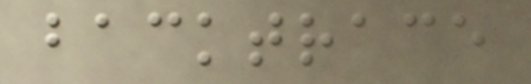backtrace
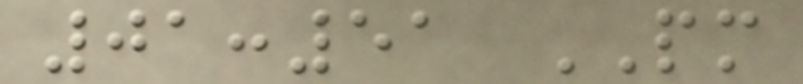01:51 PM
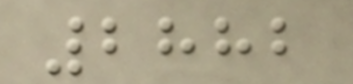2882
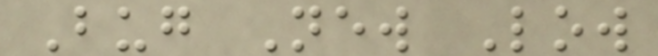Bug New Low
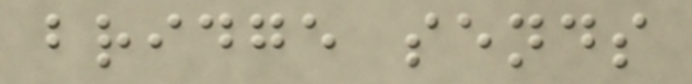bridge sends
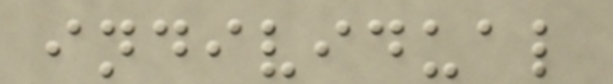individual
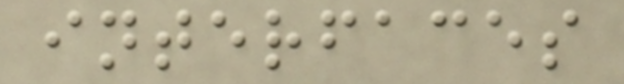interfaces
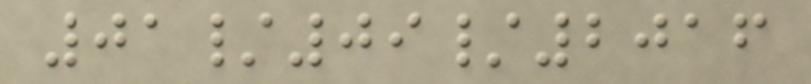01/09/2016
